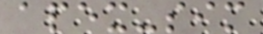apex-sim
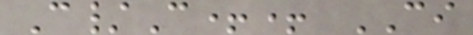C/C++ CI
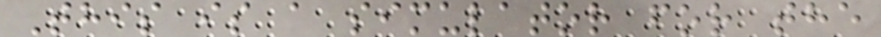This is a simulator for the
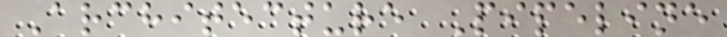Architecture Pipeline
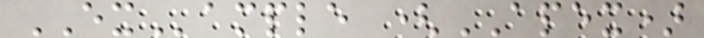EXample (APEX)
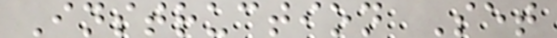Instruction Set
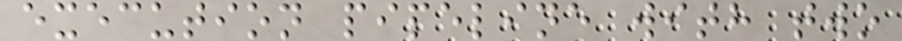execution pipeline with two
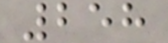258
